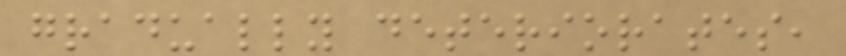gradually deteriorates,
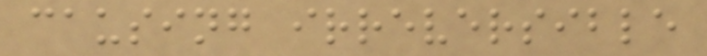causing irreversible
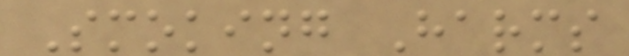Smoking Harms
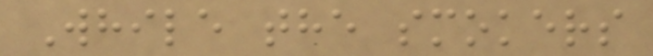While the smokers
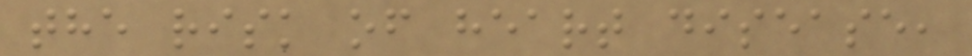the risk of heart disease,
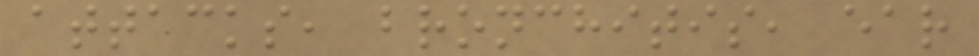attacks, bronchitis, ear
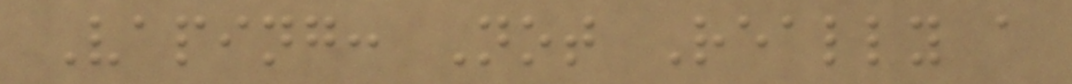Vaping: Not Really a
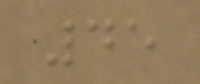45
